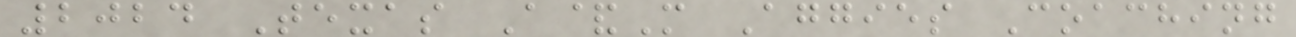2024 Texas A&M Aggies Coaching
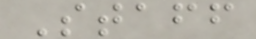Staff
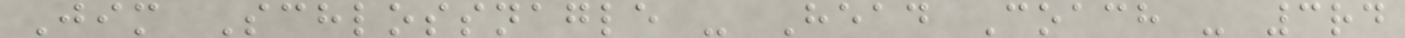Jim Schlossnagle - Head Coach - 3rd
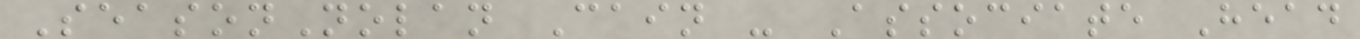SeasonNolan Cain - Associate Head
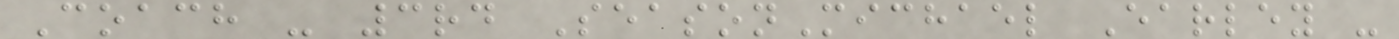Coach - 3rd SeasonMichael Earley -
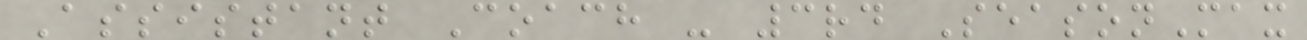Assistant Coach - 3rd SeasonMax
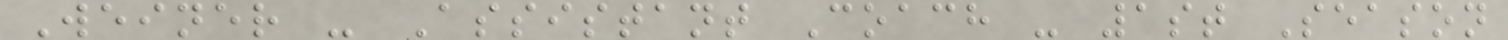Weiner - Assistant Coach - 1st Season
